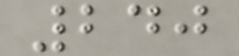240
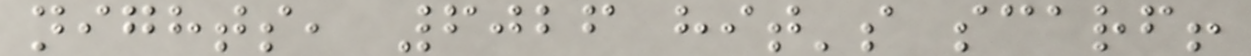nights, 6026 hit's scarf!
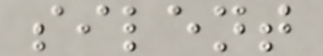silent
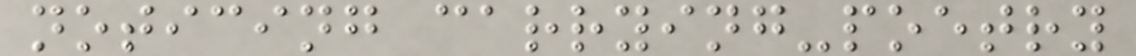noticing carrying-poetry
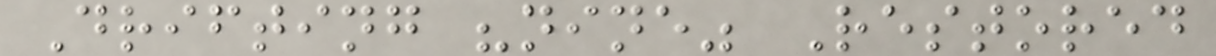Drifting "nine" Restored
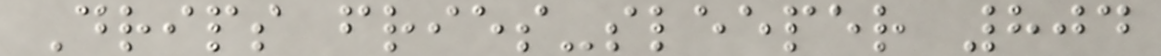Drips fries-sleeper 804
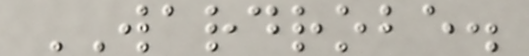WARDROBE.
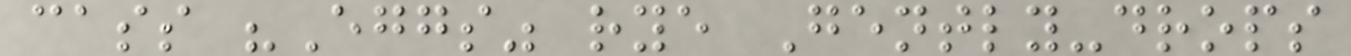cass "Eggs" rye Gently-drops
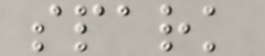spark
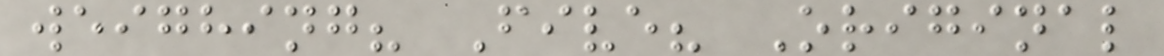weighing? Five? Original
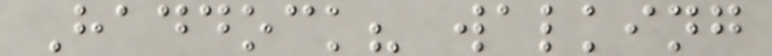Haddock? walking
